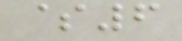$6
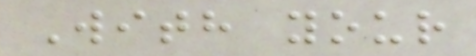With your
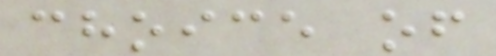choice of
